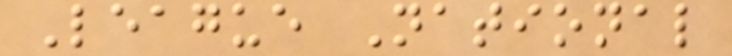League National
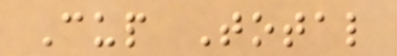Cup Total
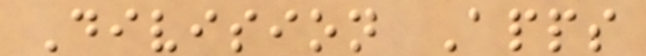Division Apps
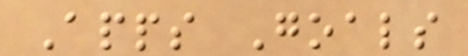Apps Goals
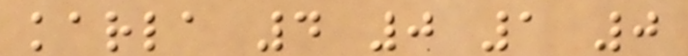karla 4 0 1 0
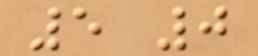5 0
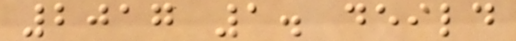2017 1. deild
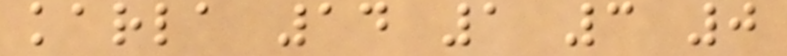karla 14 1 3 0
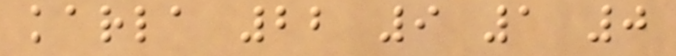karla 22 9 1 0
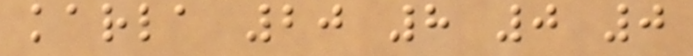karla 20 8 0 0
